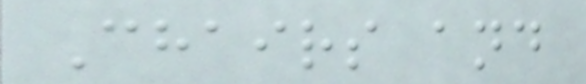Chairs and
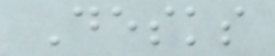Desks
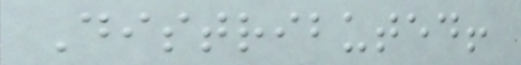Distributed!
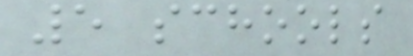5 schools
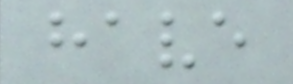have
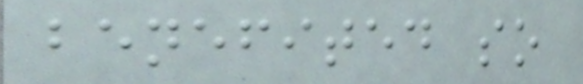benefited so
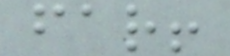far!
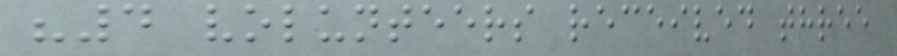"4 volunteers received three
